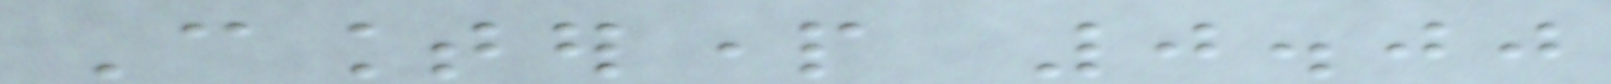Counterpart 0.00
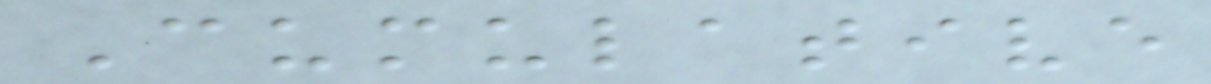Cumulative
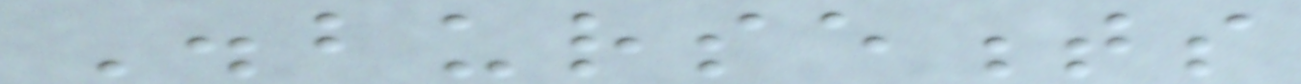Disbursements
